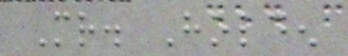Mr. Holden
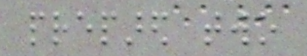prepared two
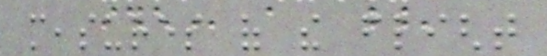measures of the flight
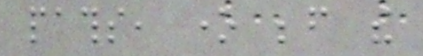paths, one before the
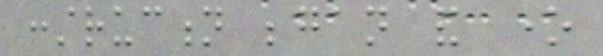construction began and one
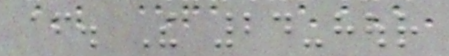after. The 24-hour
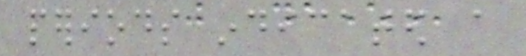periods indicated a
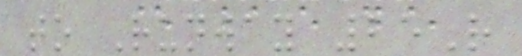to Runway 25R
